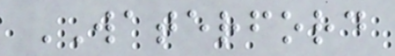WATERFORD
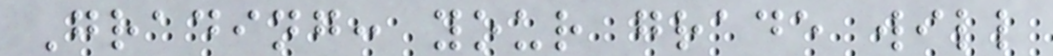Grading: your grade will
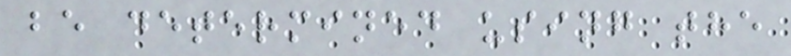be determined using the
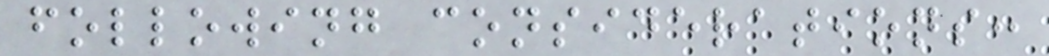following considerations:
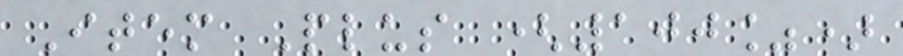Item Plus (100%)
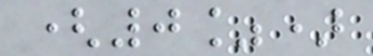(0%)
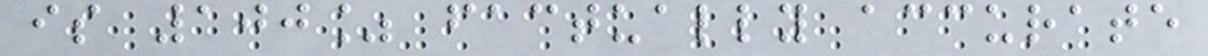is 100% factually accurate
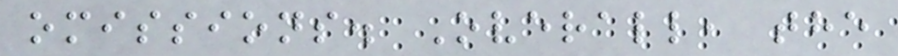omissions. Overall, the
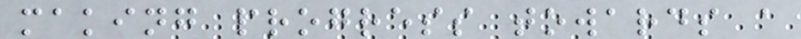making progress towards a
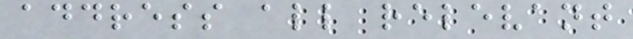address all relevant
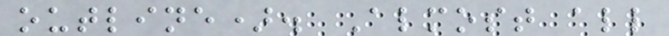outline). Almost all
